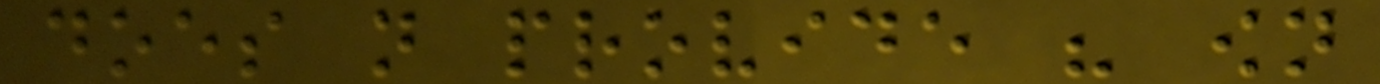does not provide his own
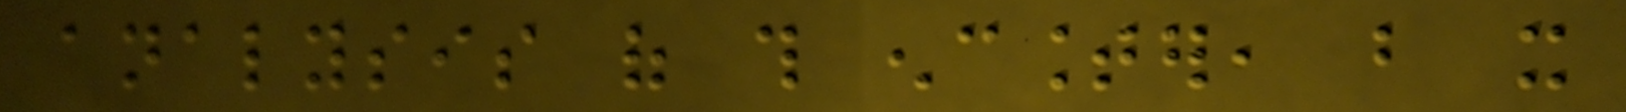analysis of this encounter, but it
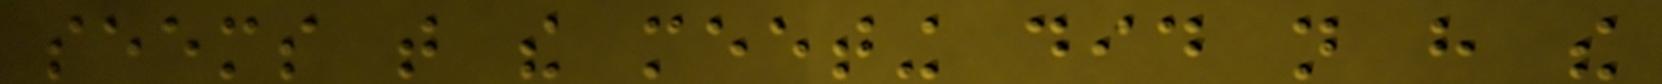seems that the meeting did not have the
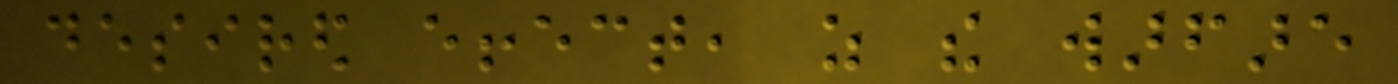desired effect, as the warfare
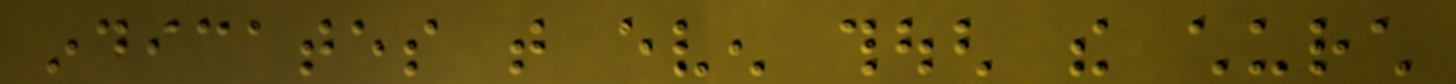indicates that even though the church
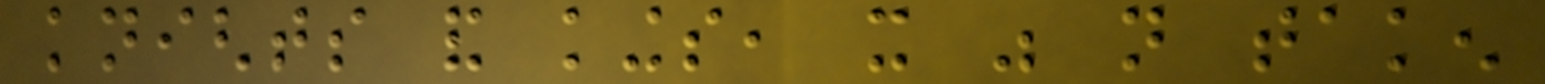knights and kings, it was not taken
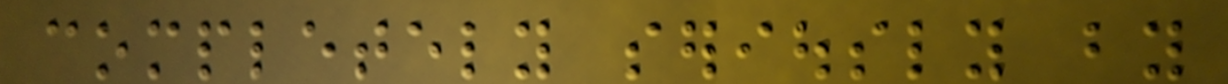completely seriously by
